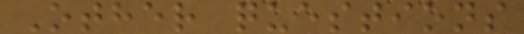Other questions
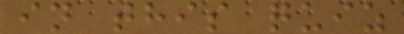in this quiz
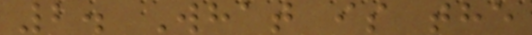2. What is the
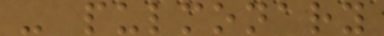- pulmonary
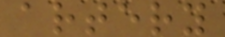artery
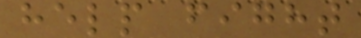help fight
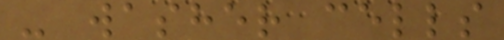- washer cells
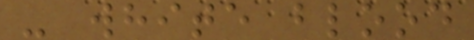- white blood
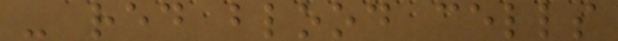- red blood cells
